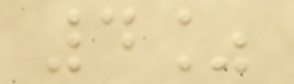4%
